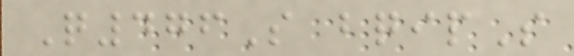Q476S bqipS
